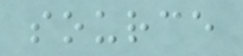source
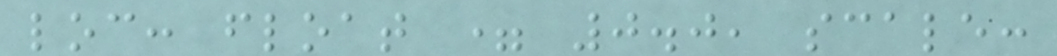loc: float = 0.0, scale:
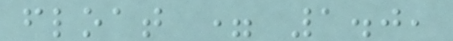float = 1.0,
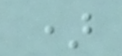)
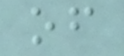of
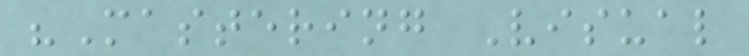"Mastering Visual
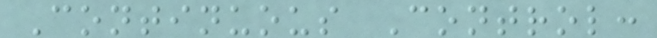Continuous Control:
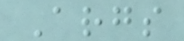Args
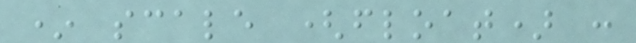* scale (float) :
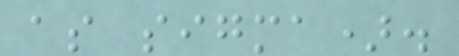as sigma).
